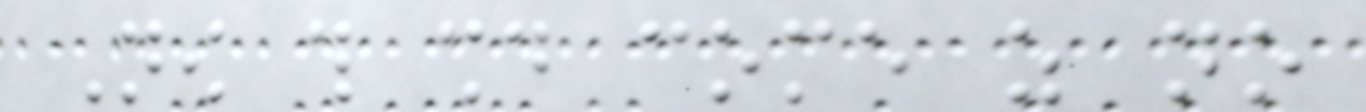Now this should come as no
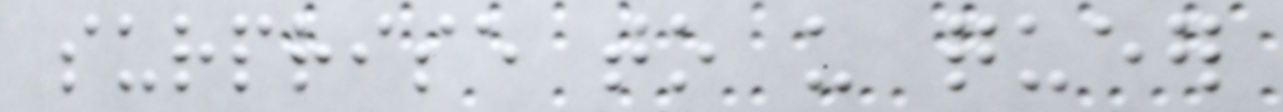surprise to us queer
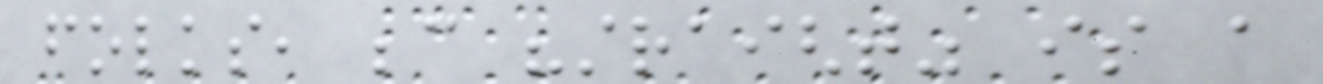folks, because "straight" is a
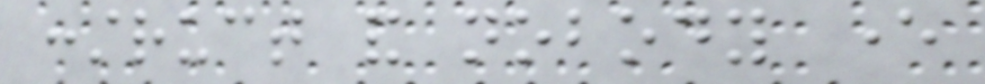construct and nobody ever
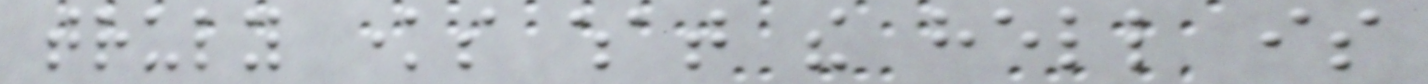truly knows what the hell is
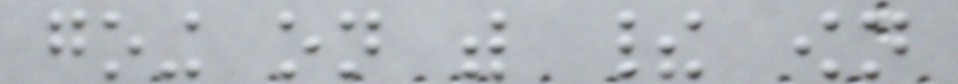going on with their own
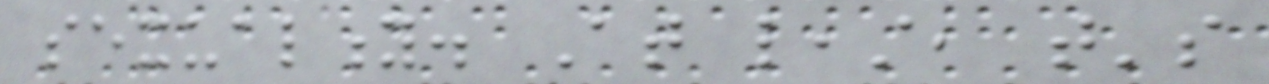sexuality. At least, that's
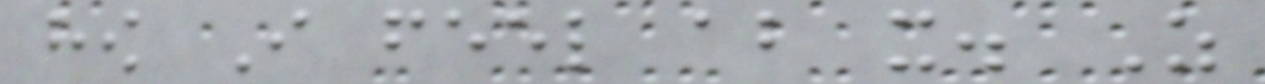how I feel about it. As
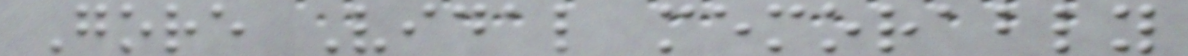Gore Vidal memorably
